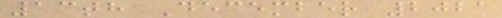13th December 2021
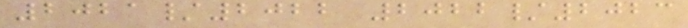2021/2022 2022/2023
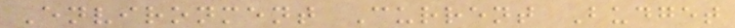Environment Current Budget
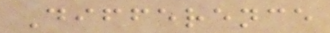Difference
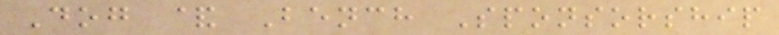Dog & Bench Sponsorship
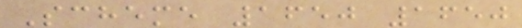Scheme 1650 1650
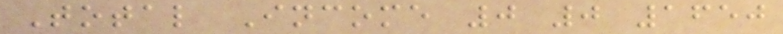Total Income 0 0 1650
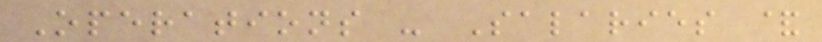Operations - Salaries &
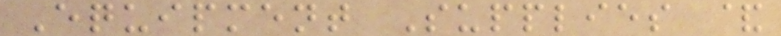Equipment Supplies &
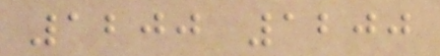1200 1200
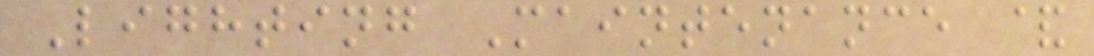Lighting Maintenance &
